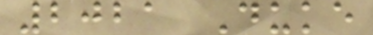2021 Duke
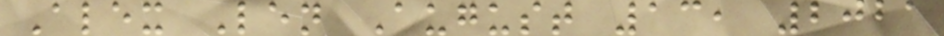Alex Len August 13, 2021
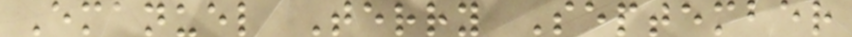Emanuel Terry September
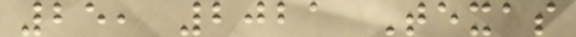25, 2021 Texas
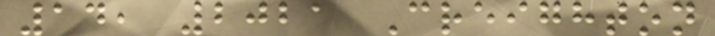14, 2021 Creighton
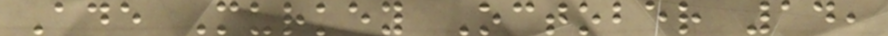Ade Murkey October 14,
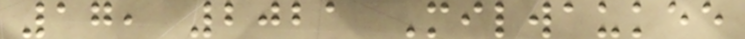17, 2021 Milwaukee
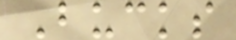Bucks
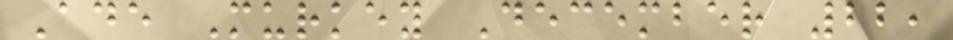Ade Murkey December 22,
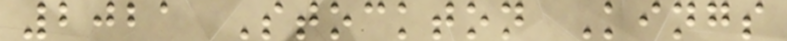2021 Stockton Kings
